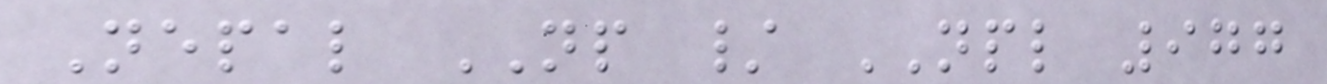Nepal NP / NPL 977
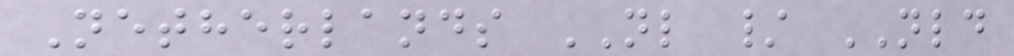Netherlands NL / NLD
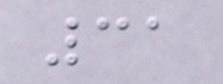31
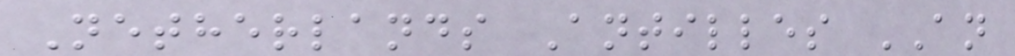Netherlands Antilles AN
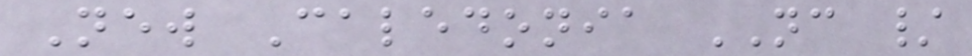New Caledonia NC /
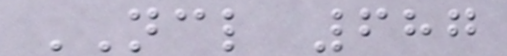NCL 687
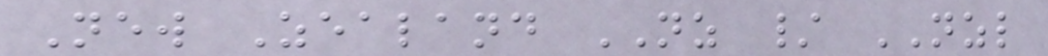New Zealand NZ / NZL
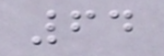64
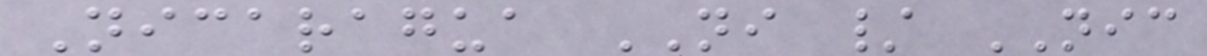Nicaragua NI / NIC
